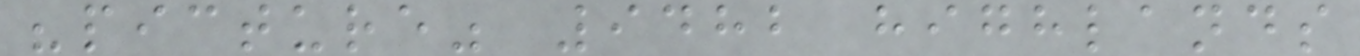"picture" 9482 highlands
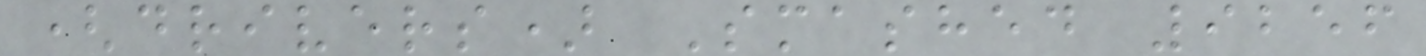(drivers) Smashed 9256
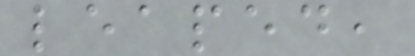leaped,
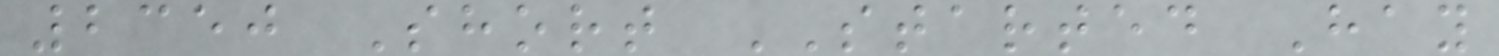2350 Short STARTED Hay
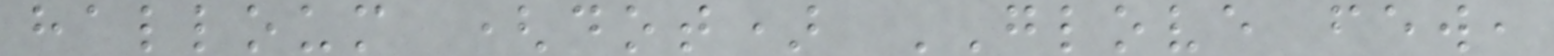halloum (dot) GLOVE few,
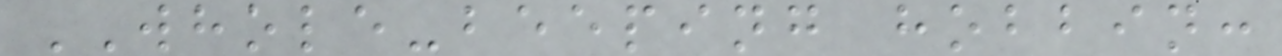WHOLE-beeping hobbin:
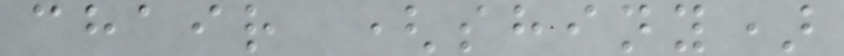chair (shiny)
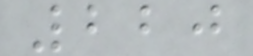220
